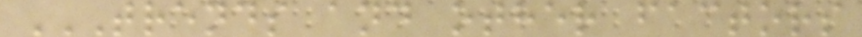TRENDS AND OTHER FACTORS
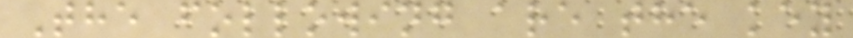The following are the key
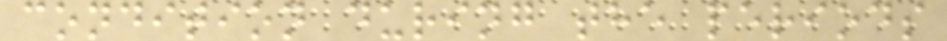condition during the periods
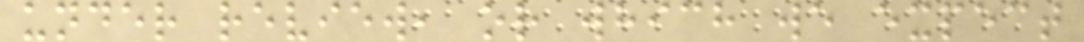under review, or which we expect
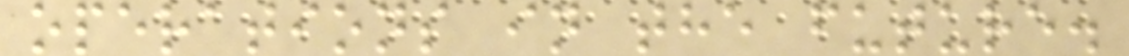operations in the future.
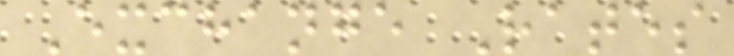Exchange Rates
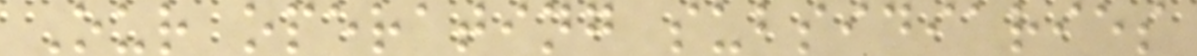Our operating subsidiaries
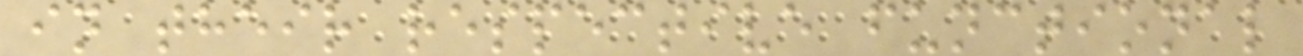in their respective functional
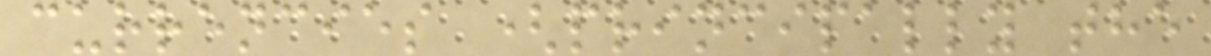currencies (principally the
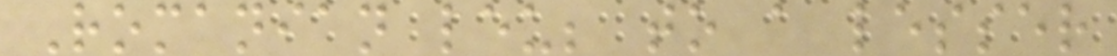Romanian leu; to a lesser
